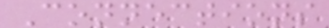Connections
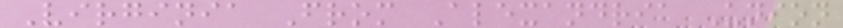Virginia From Alexandria Union
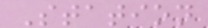Station
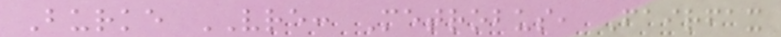Burke VRE: Metrobus, Fairfax
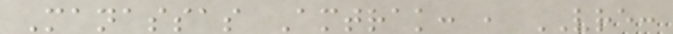Manassas Amtrak: , VRE:
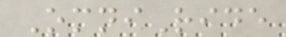OmniRide
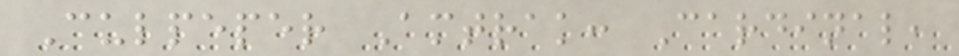Culpeper Amtrak: Cardinal,
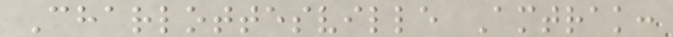Charlottesville Amtrak:
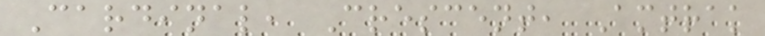Cardinal, Crescent, Amtrak
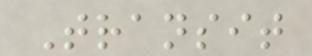Transit
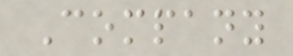Company
